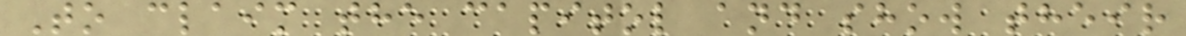To claim the capitol and show their
